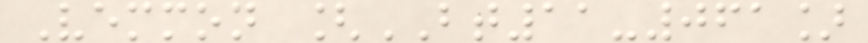Vemmon [BT11-061]
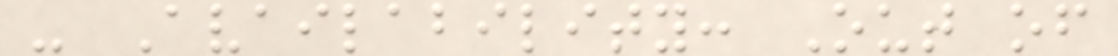- Availability: Out of
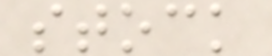stock
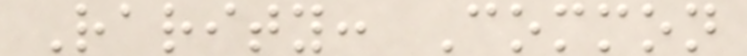Rarity: Common
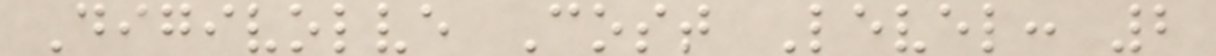Digivolve Cost Level: 2
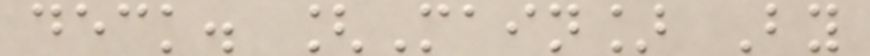deck. [Main] By
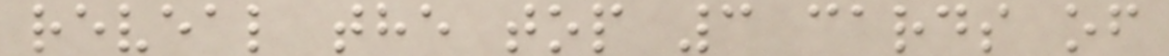reveal the top 3 cards of
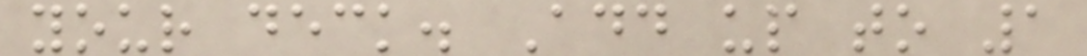your deck. Add up to 1
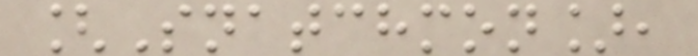[Snatchmon],
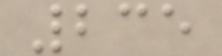235
